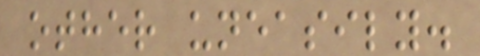other uneasily.
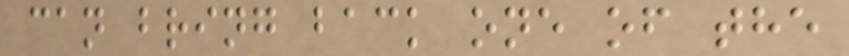can bring back one of the
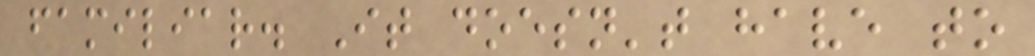familiar. It doesn't have to
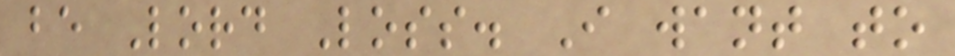be Lord Loss. I want to
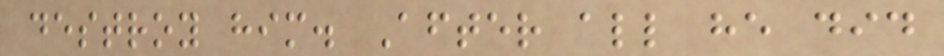destroy him. After all he did
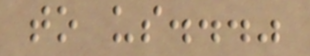to us..."
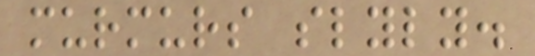murmurs slyly.
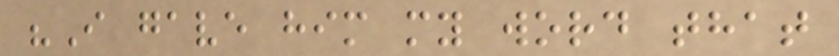"I gave him my word that
